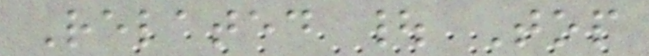Related | Top
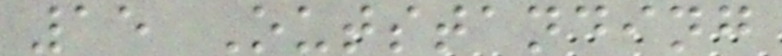15 Outstanding
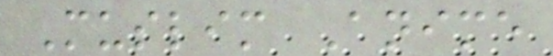Muslim Anime
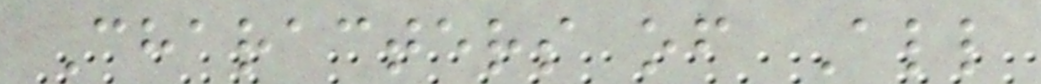Characters of All
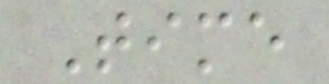Time
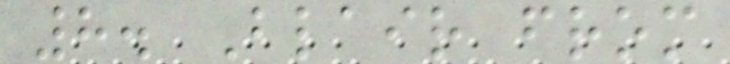8. Blair from
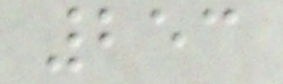253
